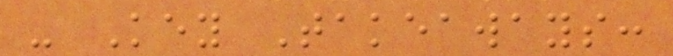- Key Takeaways:
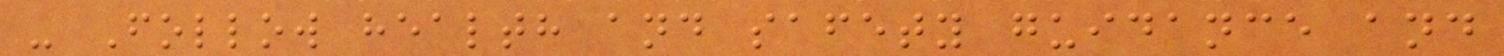- Follow health and safety guidance and
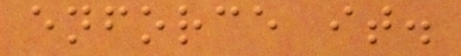enforce it.
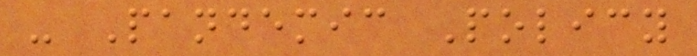- Pandemic Policy
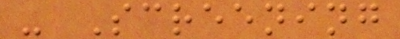- Screening
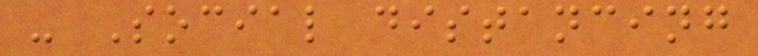- Social distancing
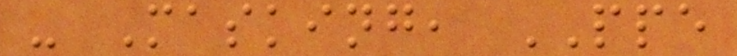- Masking, PPE
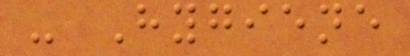- Hygiene
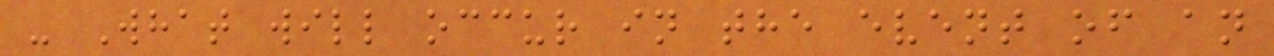- What will occur in the event of an
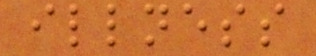illness
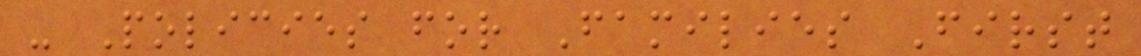- Policies for Families First
